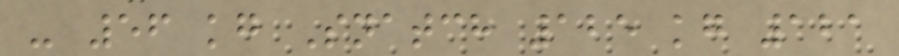- 56 kg Snatch 125 kg 121
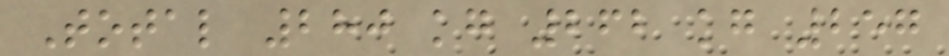Total 280 kg 262 kg 257
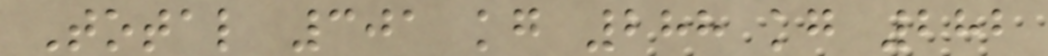Total 301 kg 288 kg 282
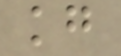kg
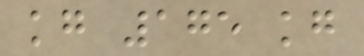kg 175 kg
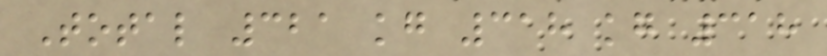Total 321 kg 318 kg 318
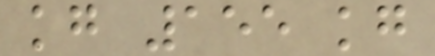kg 155 kg
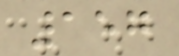157
